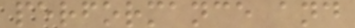performance and
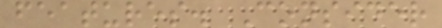features. Consider
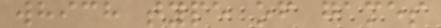which type of games
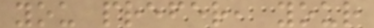you prefer, your
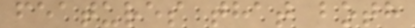features that both
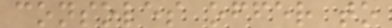consoles offer to
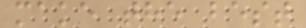make the best
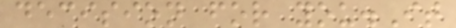decision for you.It
